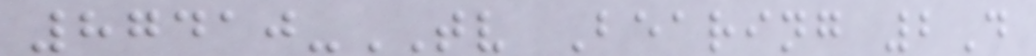87410-TV Bearing 2D
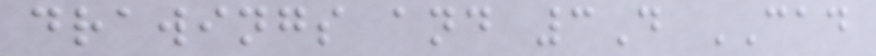drawings and 3D CAD
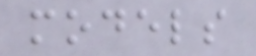models
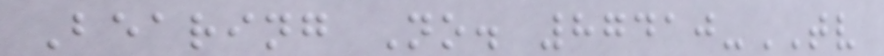Bearing No. 87410-TV
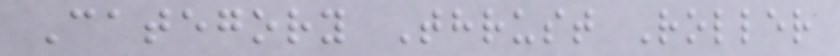Category Thrust Roller
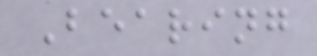Bearing
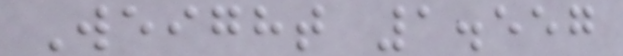Weight 1.557
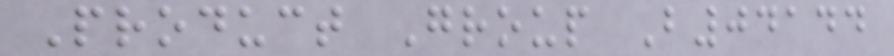Product Group B04144
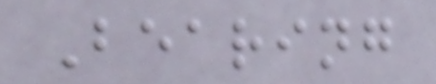Bearing
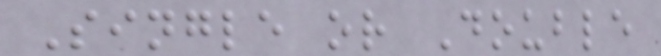Single or Double
